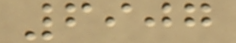6907
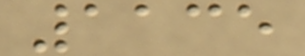1135
